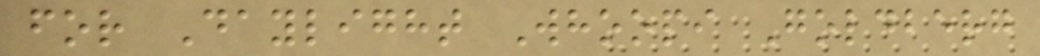for Daylight Whoopi Goldberg
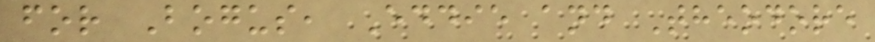for Bogus, Eddie and Theodore
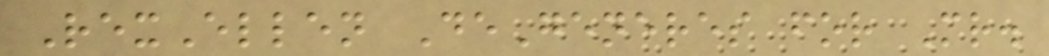RexEllen DeGeneres for Mr.
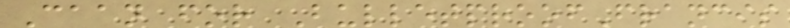Caan for BulletproofFrancis
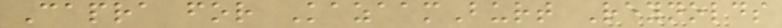Capra for KazaamBurt Reynolds
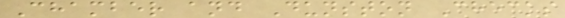Chamber and Dunston Checks
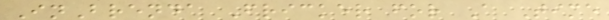InBrenda Fricker for A Time
